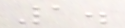1.
